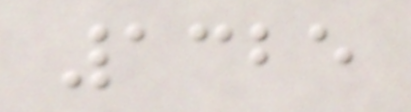1325
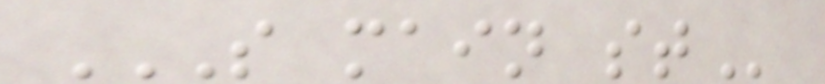S MAIN ST
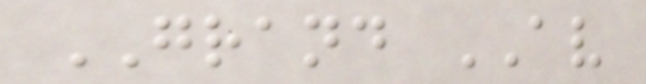GRAND AV
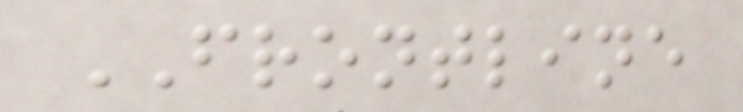FRONTLINE
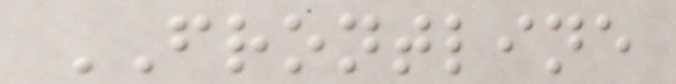FRONTLINE
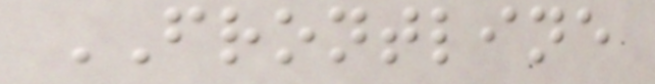FRONTLINE
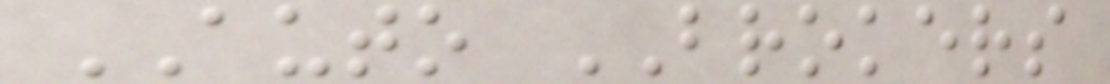AUTO BROKERS
